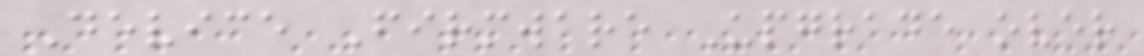Device Firmware Upgrade over
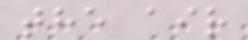the air
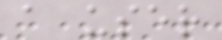a user
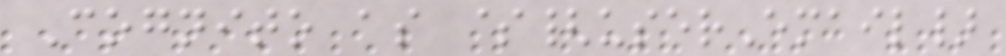Cognito as ${userEmail}
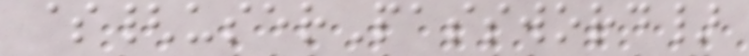${userPassword}
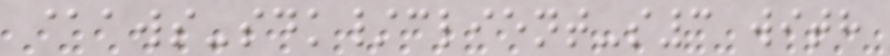@aws-sdk/client-s3 with
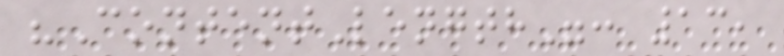"ContentLength": 13,
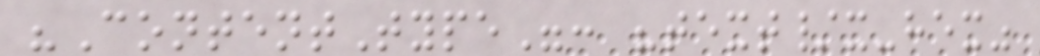"ContentType": "text/x-hex"
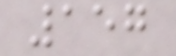157
